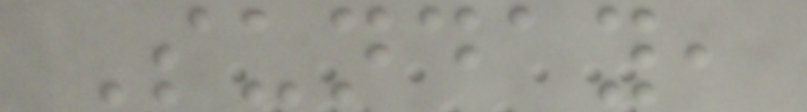Sunday,
